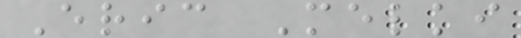Eric Melki
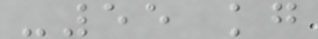-55 kg
